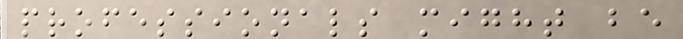professionals might be
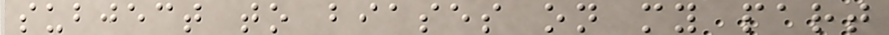subject to biases on my part
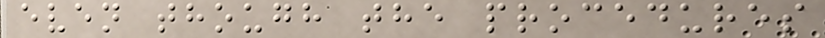even though the procedures
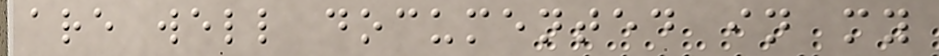are well documented in my
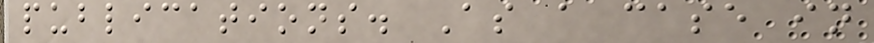publications. As a case in
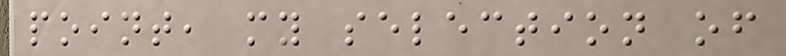point, my selection of
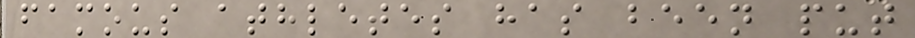famous athletes has been put
